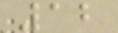12
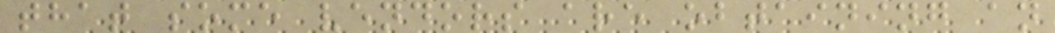that some vendors are obtaining an
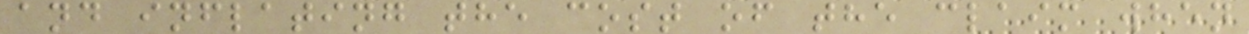and inflating the cost of the claim when
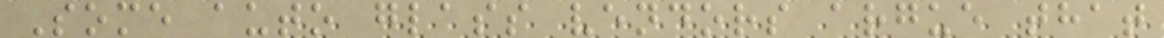Some auto glass vendors argue that
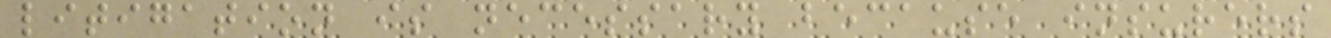litigation is necessary because insurers
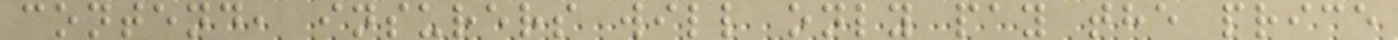contend, insurers will only pay the price
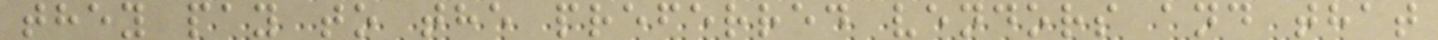they pay to the preferred vendors and that
